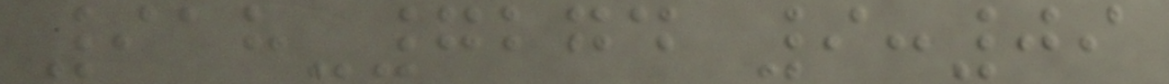918-7274 9:09
